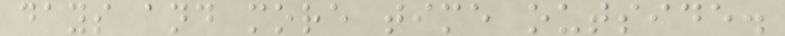days and more time outside.
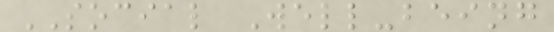SOCIAL Well-being
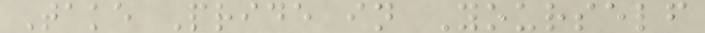Take Pride in Yourself
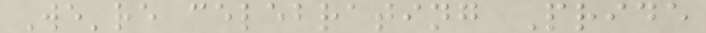We're celebrating Pride
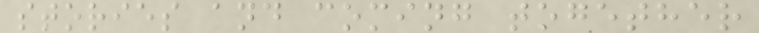stories and coming together
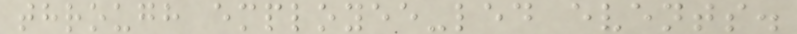through employee-led events.
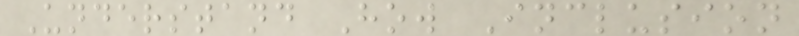Understand How Inclusion
